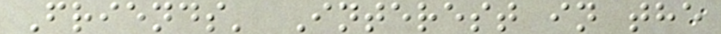Friends' Interest in the
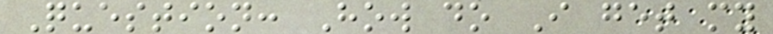Question: How do I get my
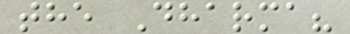the Dharma?
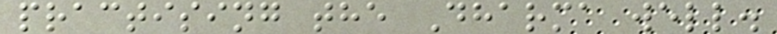practising the Dharma well.
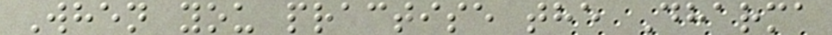When you practise the Dharma
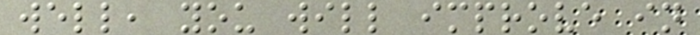well, you will improve in
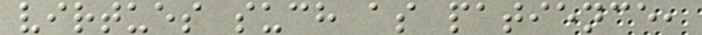virtues such as patience,
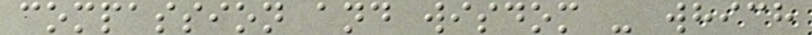compassion and wisdom - which
